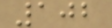102
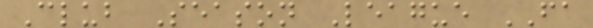Club Season League FA
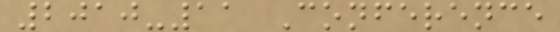2010-11 Conference
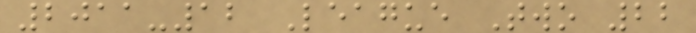2011-12 League Two 22
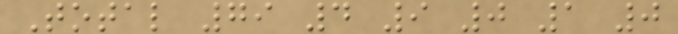Total 79 4 9 0 1 0
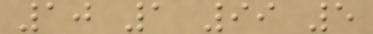10 1 99 5
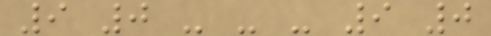9 0 - - - 9 0
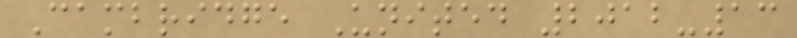Cambridge United 2012-13
